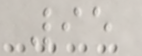95
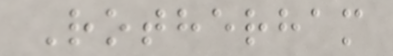Rotherham
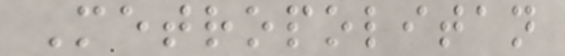Metropolitan
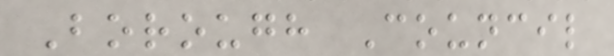Borough Council
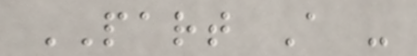PART A -
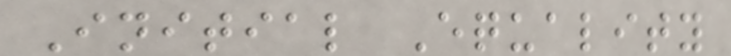Initial Equality
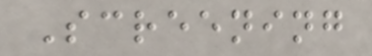Screening
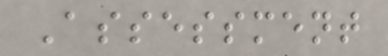Assessment
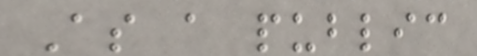As a public
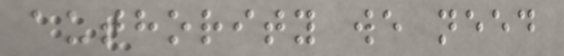authority we need
